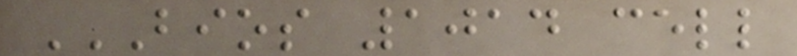BIOS 1014 CELL
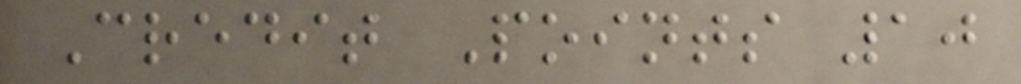Credit Points 10
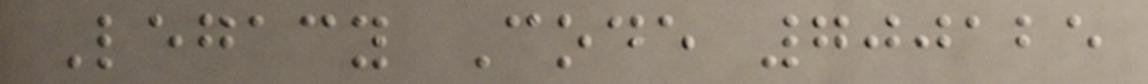Legacy Code 700125
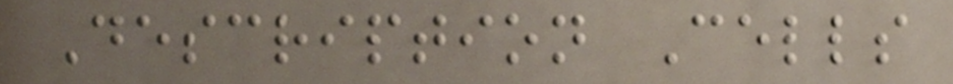Description Cells
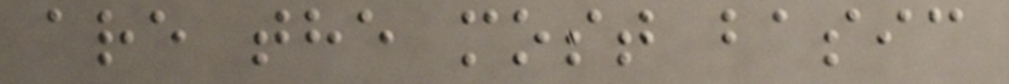are the most basic
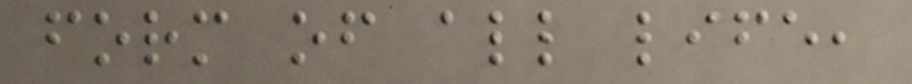form of all life,
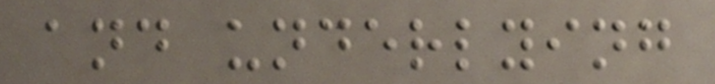and underlying
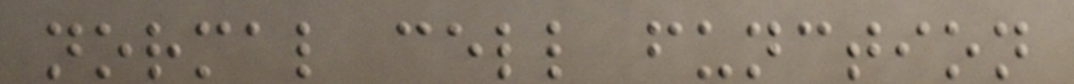normal cell function
